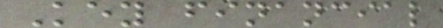Key financial
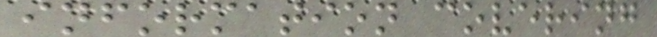information covering
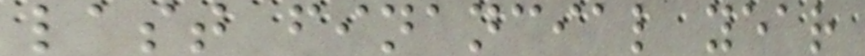last financial year
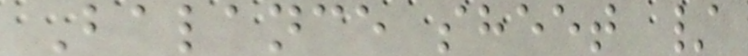Balance sheet /
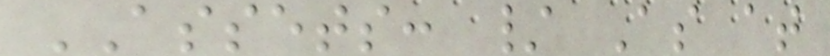ASSETS: / As at
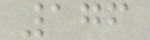176
